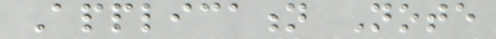Application Note
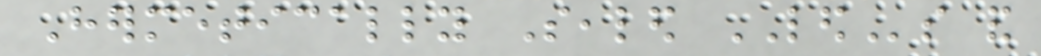Hermetically Sealed LEDs and
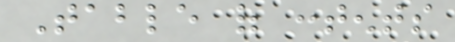Table of contents
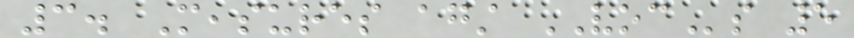3. Measures against VOCs 5
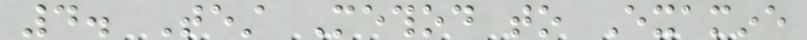4. Test Method to Examine
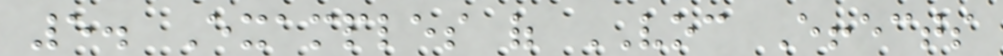5. Examples of VOC Effects
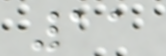11
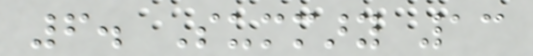6. Summary 13
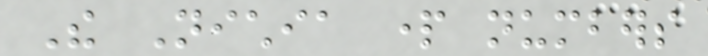The Nichia part numbers
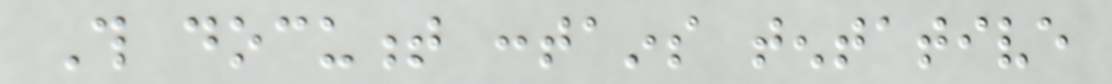This document contains tentative
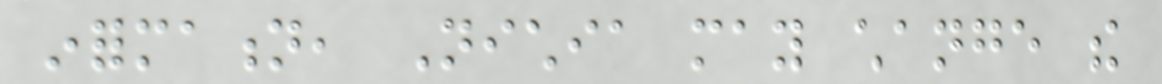information, Nichia may change the
